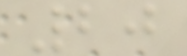20
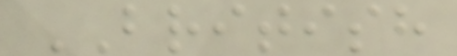BRITISH
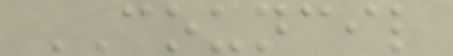COUNCIL
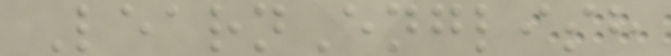LearnEnglish
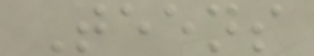Teens
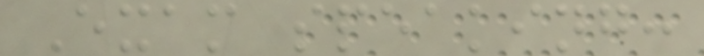Exam speaking:
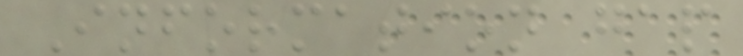Information gap
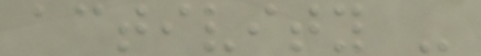activity -
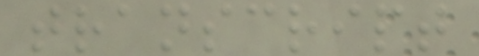transcript
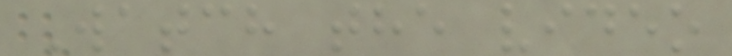Watch the video
